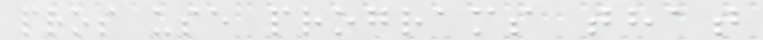pros use programs that
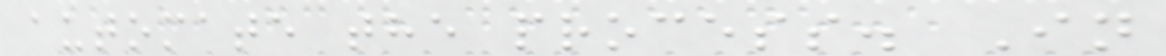automate the process. In
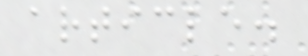article.
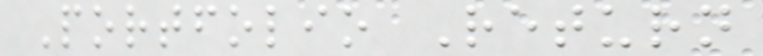Portfolio Return
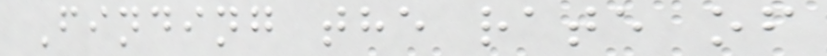Finding the rate of
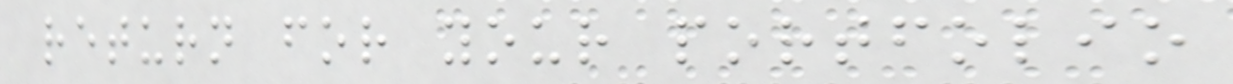return for your portfolio
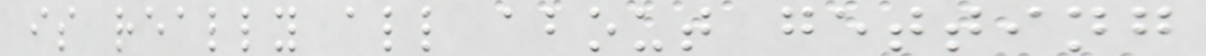is really all about getting
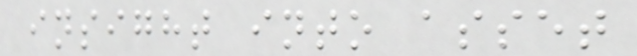insight into asset
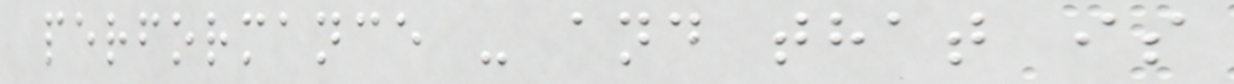performance - and that is
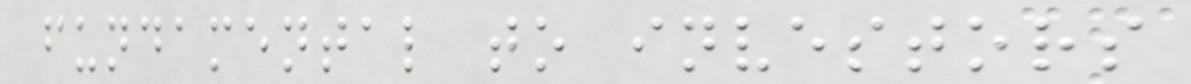fundamental to investors
